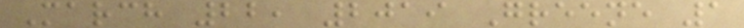March 22, 2019 Greene 1
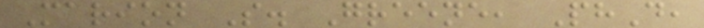Marion S. Greene, PhD,
